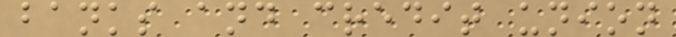banks and credit union
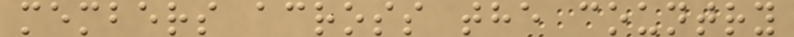members across the country
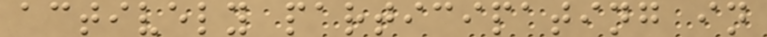actively participating in
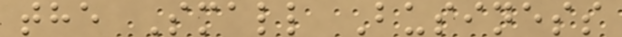the Small Business
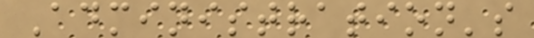Administration's
